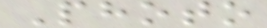Photo
